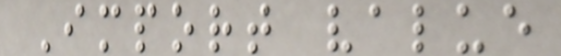Import value
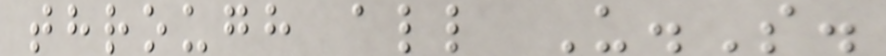through all U.S.
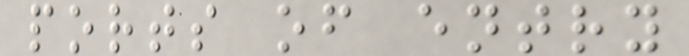ports of entry
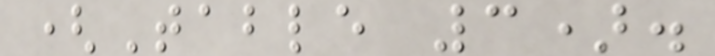(Table 3).
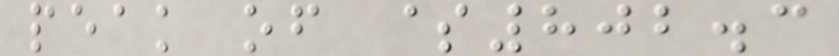peak of $802.3
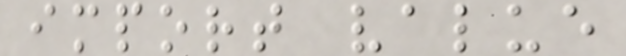import value
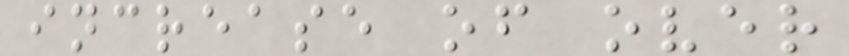increase of over
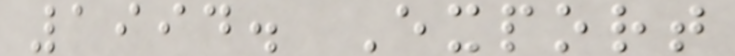1994. Export
